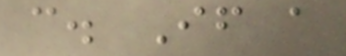c. If a
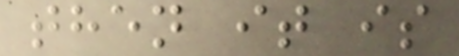then it is
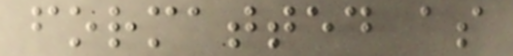formatted as
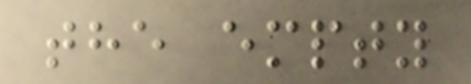the empty
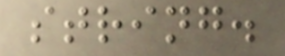string.
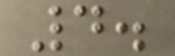4.
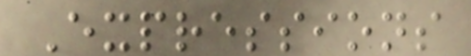Expressions
